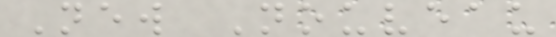New Nouveau
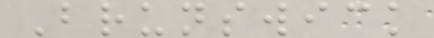Brunswick
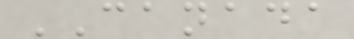CANADA
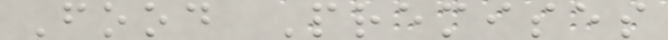Food Premises
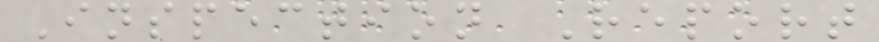Inspection Report
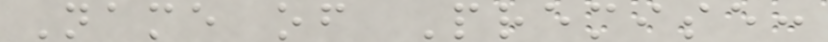Name of Premise:
